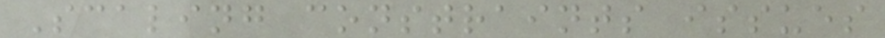Scaling constraints issues
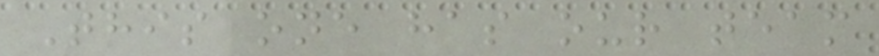This one has our team
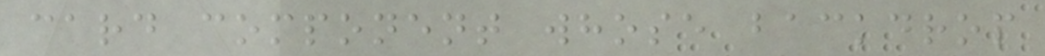card component whose backdrop
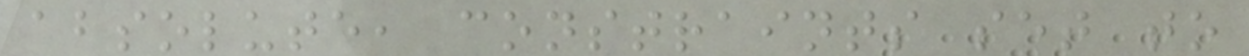absolute, constraints set to
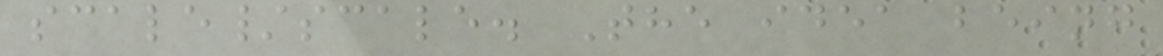scale/scale. The idea being
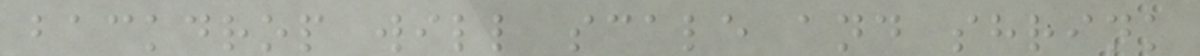backdrop will scale and shrink
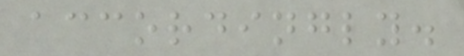accordingly.
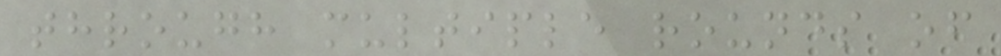through multiple rounds of
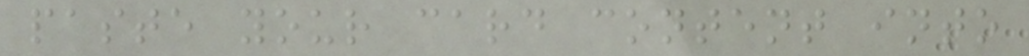paste your card content into
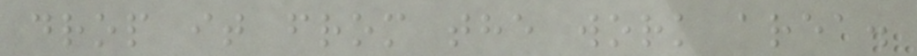drop it from the work area.
